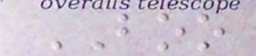BOO
